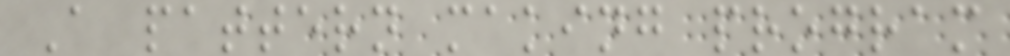A pattern making program
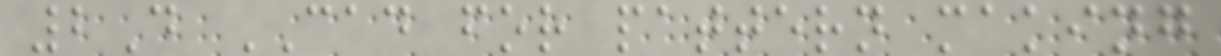2D CAD for pattern making
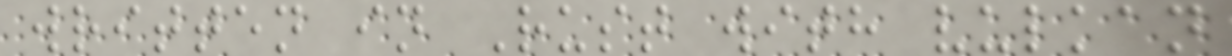written in Rust with vulkan
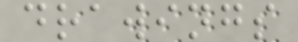drawings
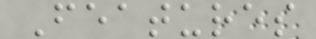Features
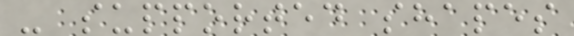- supported shapes
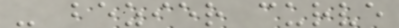- bezier curve
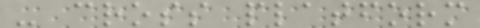- cross platform
